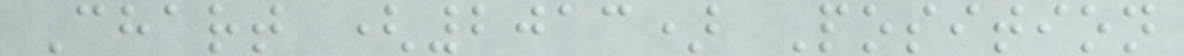Chart (2013) Position
